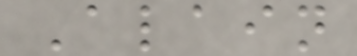Alain
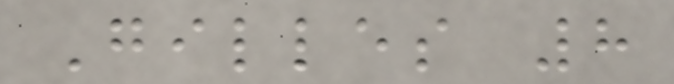Gilles 8
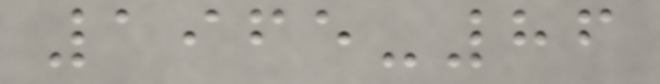1965-86
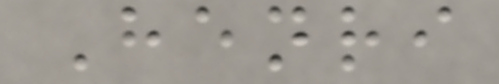Henri
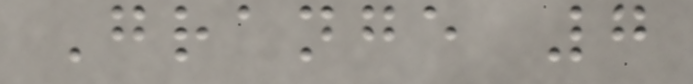Grange 7
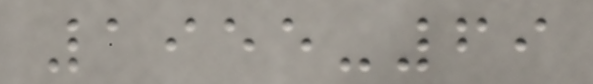1955-69
